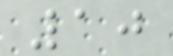10
